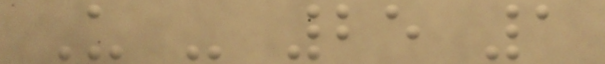U - 25 1
